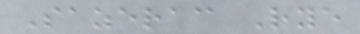Sazerac Rye
